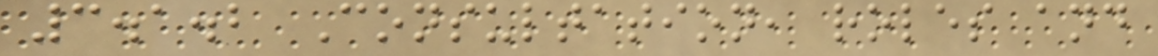3.1.2 Consultation, roles and
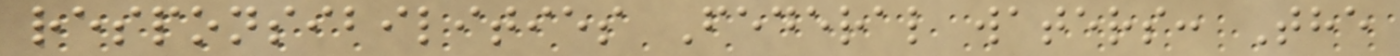responsibilities Federal waters: The
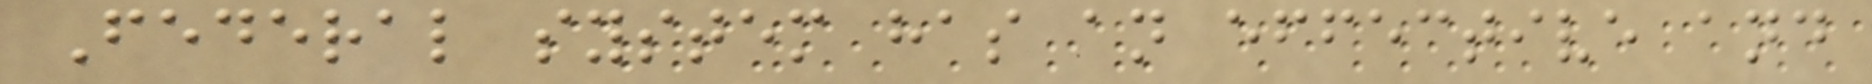Federal system has an effective and
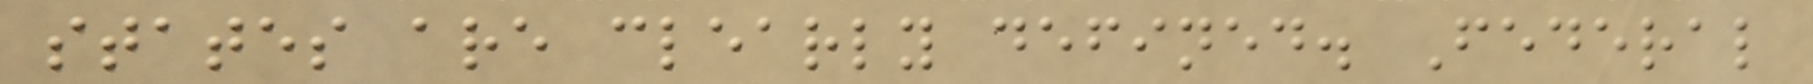states are clearly defined. Federal
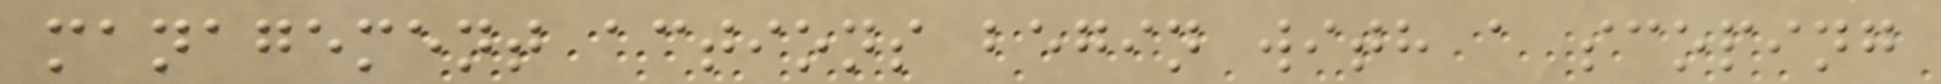management actions begin with a scoping
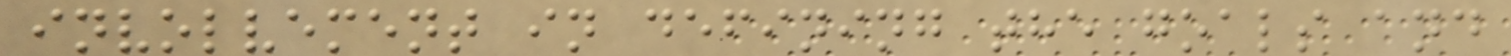involvement in defining the goals and
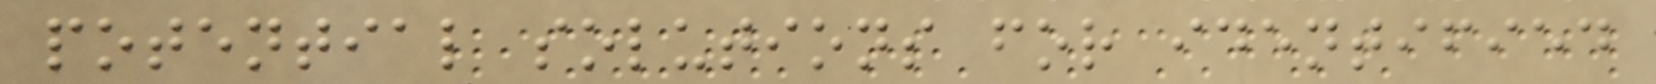potential solutions for identified
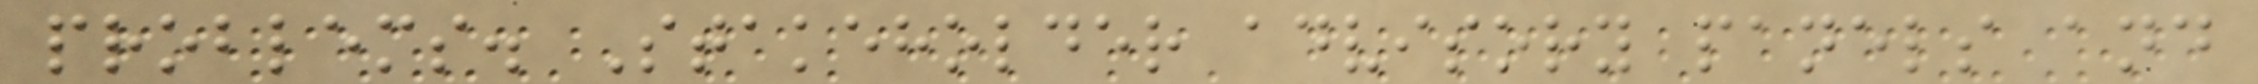problems. Stakeholder advisory panels and
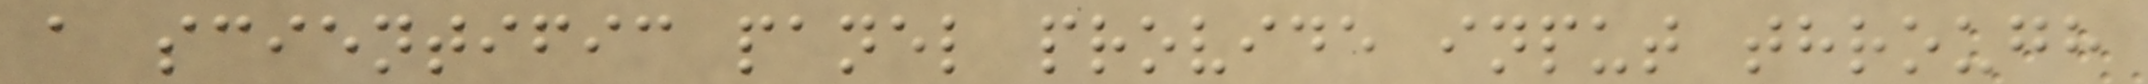a scientific panel provide input through
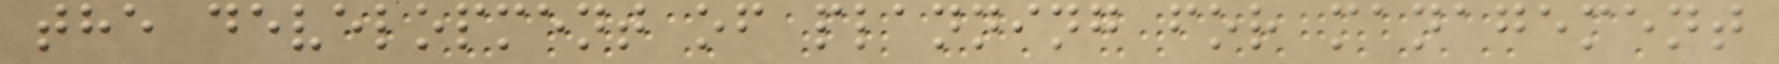the development of planning for management
